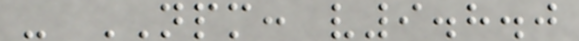- NPM: v9.8.0
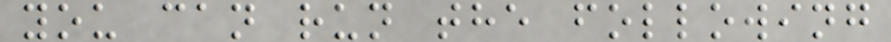you can run the following
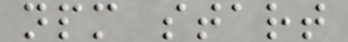npm start
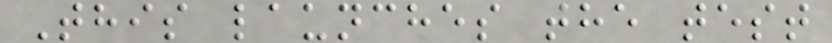This launches the test
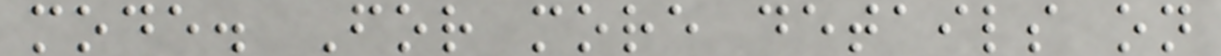mode. For more details on
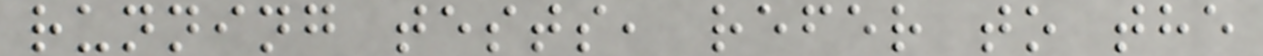running tests, refer to the
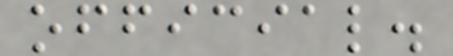official.
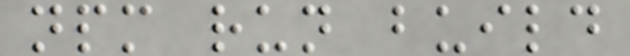npm run build
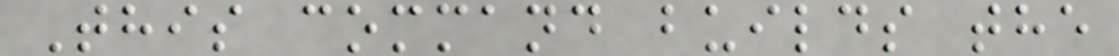This command builds the
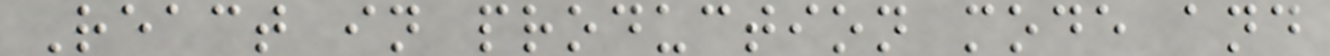React in production mode and
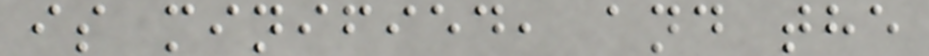is minified, and the
